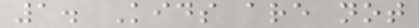1. Kids are not
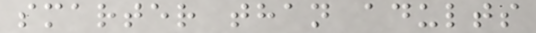smarter than adults
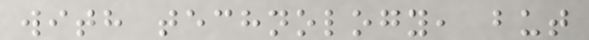with technology, but
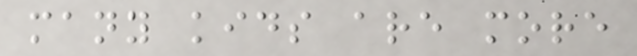many kids are more
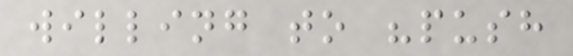willing to "push
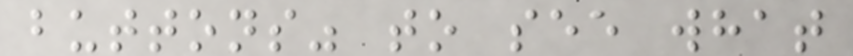buttons" to see what
